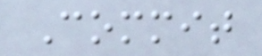Commit
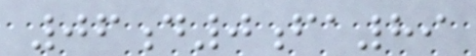06d0fa89
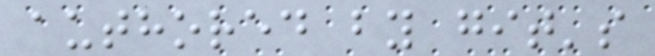authored by git's
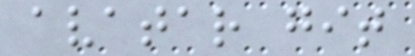avatar git
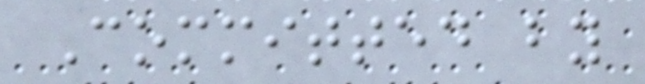Committed by
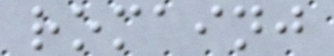romainj
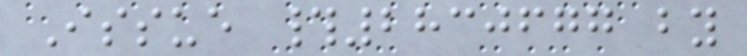Issue #2830677 by
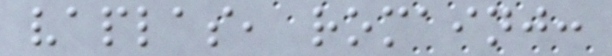vaplas, romainj:
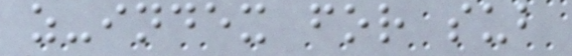z-index for sub
